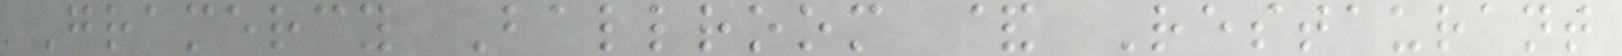Gramercy Ballroom & Restaurant
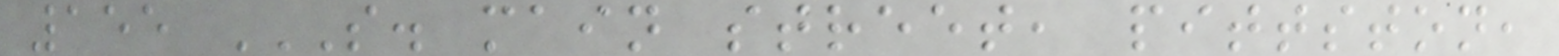155 S. MAIN STREET, PITTSTON,
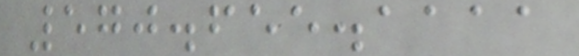570.655.1111
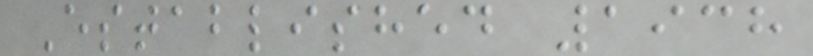Established 1938
